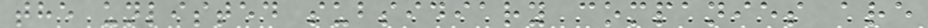the unlisted subsidiary companies are
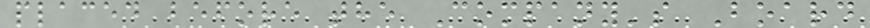placed before the Company's Board
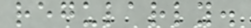regularly.
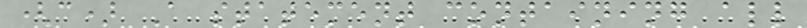(c) A statement containing all
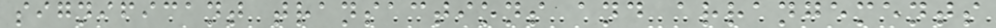significant transactions and arrangements
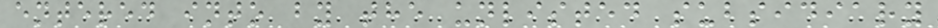entered into by the unlisted subsidiary
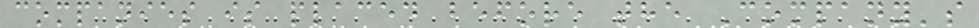companies is placed before the Company's
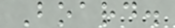Board.
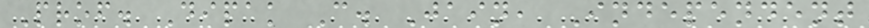Prof. Dipak C. Jain, Independent
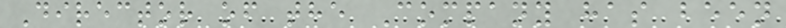Director of the Company has been
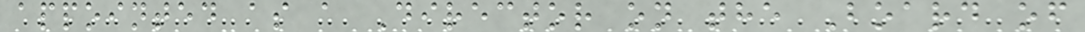appointed as a Director on the Board of
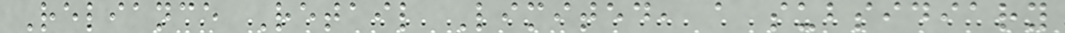Reliance Retail Limited, a subsidiary
